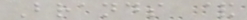Brands &
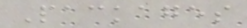Packages
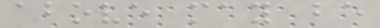above may be
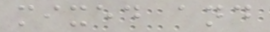mixed and
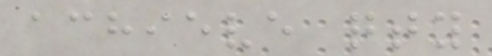achieve qty
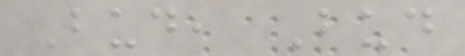Bud, Bud
